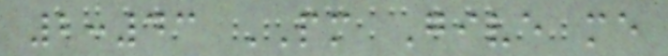2:43 PM Give me
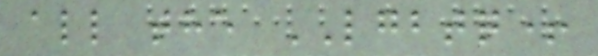all the LGBTQ+
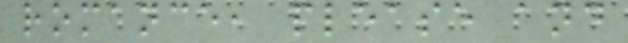romance, please and
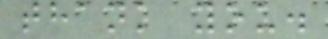thank you.
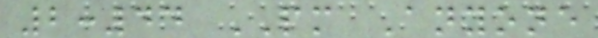2:44 PM Anyone
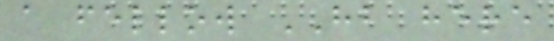a fellow HB here
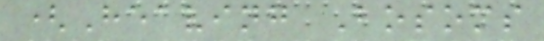(Heaving Bosoms
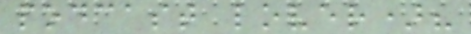podcast lover)?
